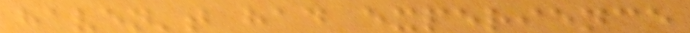haven't had experience
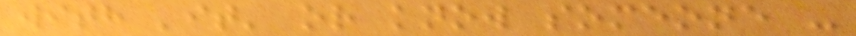with 'it' or know someone -
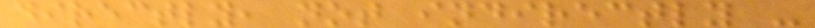directly, not indirectly -
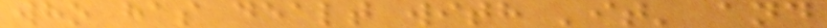who has dealt with 'it' and
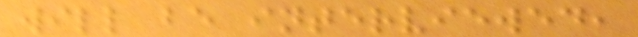will be interviewed,
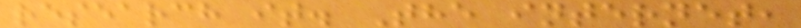research it. The internet,
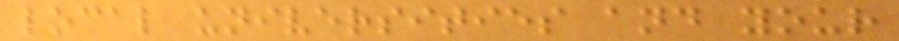local universities and your
